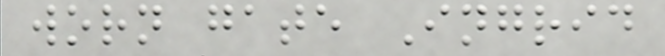worn gate Ingrid
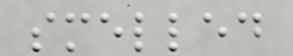smelled
